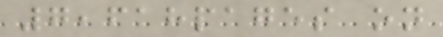7,618pages on
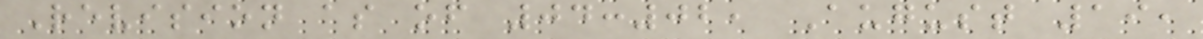Revision as of 04:02, August 19,
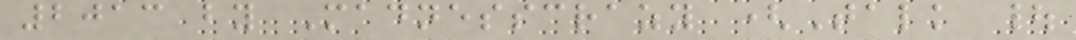2013 by Madnesscrazy (Talk |
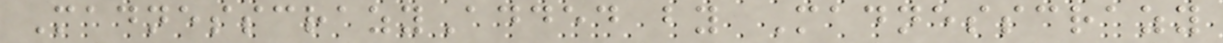MadnesscrazyAdded by Madnesscrazy
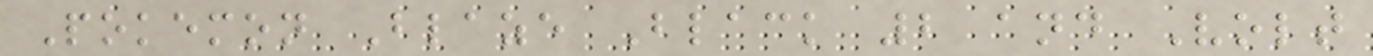Pokemon Blaze Black 2 and Volt
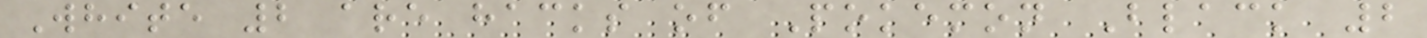White 2 are hacks of Pokemon Black 2
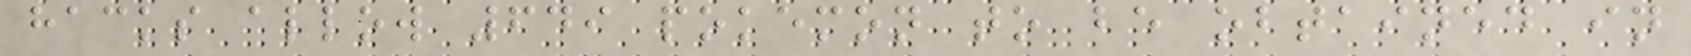hacks allow 649 pokemon to be obtained in
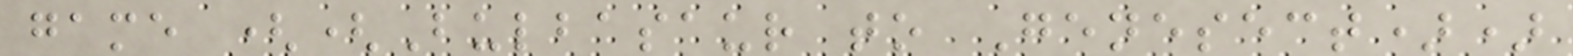game ((Bulbasaur to Genesect))
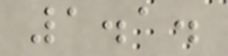1.1.
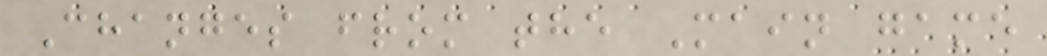Changes from the Main game
